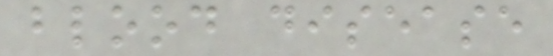blood disease
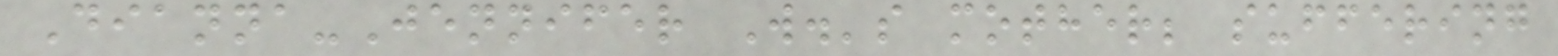Dianna-Jennifer W.'s mother; suffering
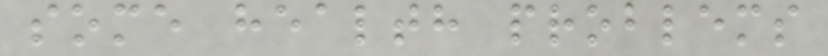some health problems
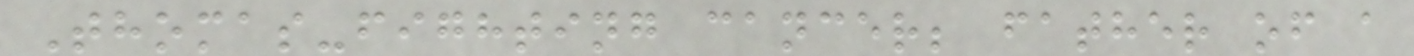Thomas-fighting cancer; father of a
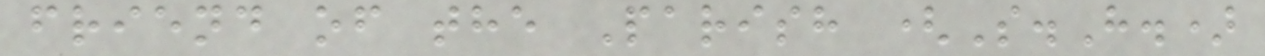friend of the Parish (S.H.)
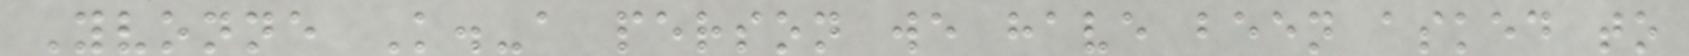Yvonne K.-a person we have been asked to
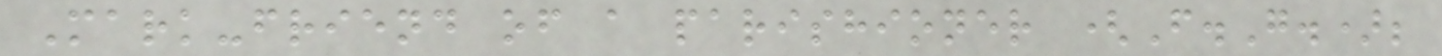Mark-friend of a parishioner (F.G.);
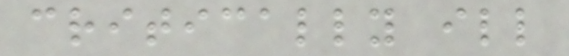critically ill
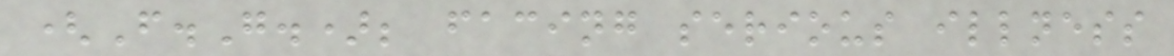(F.G.); facing serious illness
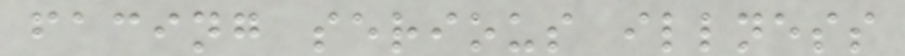facing serious illness
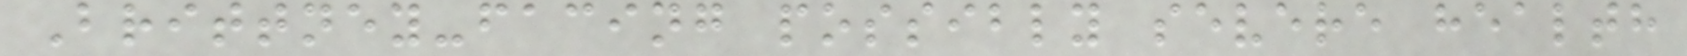Brittney-facing possibly severe health
